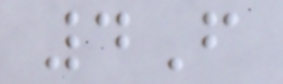4F
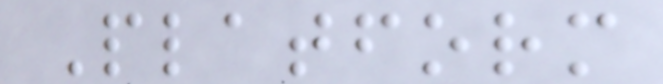Platform
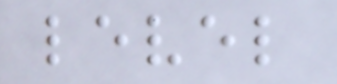level
